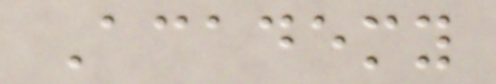Academy
